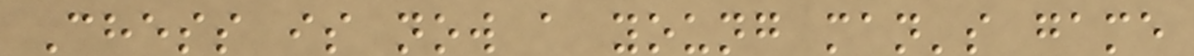Chess is now a young man's game
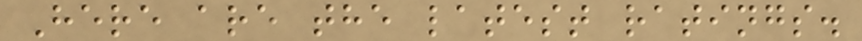Here are the latest ratings.
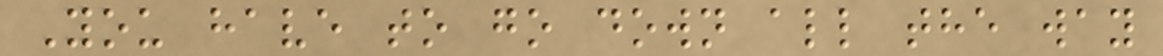You have to go down all the way
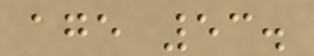age 53.
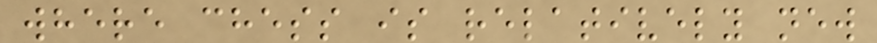where chess is relatively new
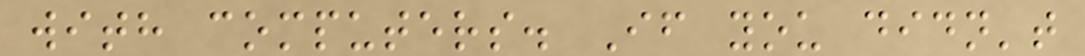with computers. If you didn't
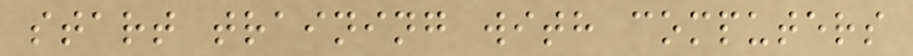start training with computers
